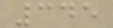345
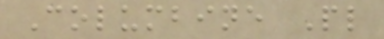Columbine Pl
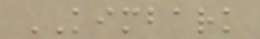KIMBARK
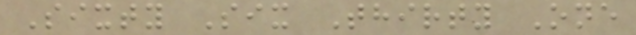Sixty Six Thirty One
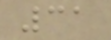31
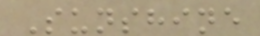Sunshine
